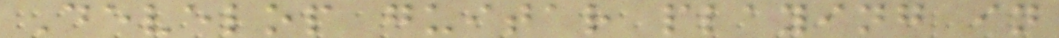Develop guitar playing in
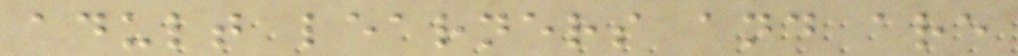adult learners and are
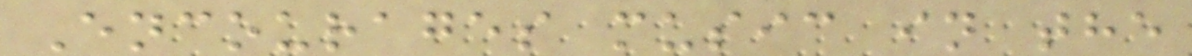Encourages music in the
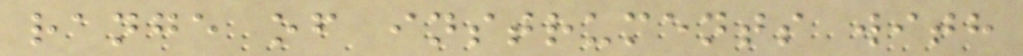range of instruments with
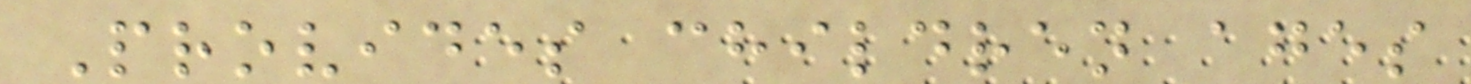Provides children ages
